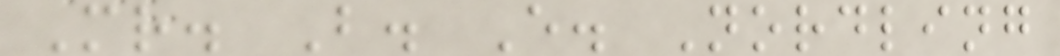Mr. B. E. Nordling
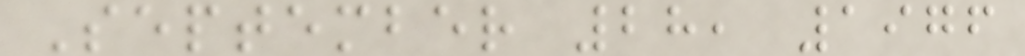September 28, 1976
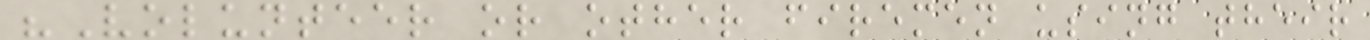"Volunteer or other firemen using their
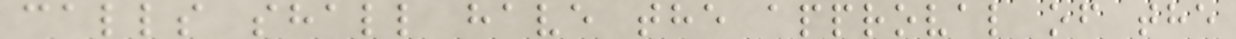calls shall have the approval of the
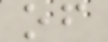of
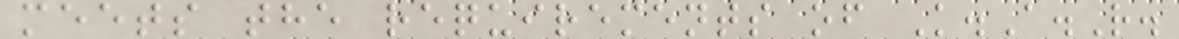meets the requirements of K.A.R.
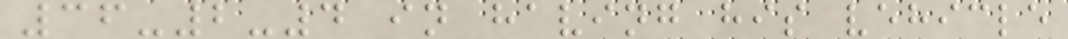36-2-4 in having his vehicle
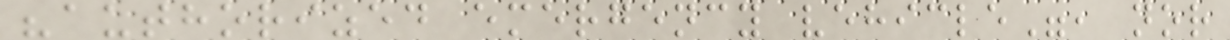"authorized emergency vehicle", nor
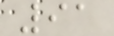91
